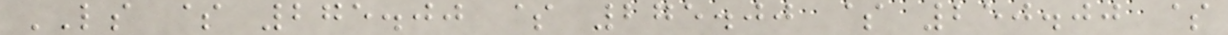LS $ 275.00 $ 275.00 $ 250.00 $
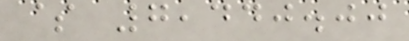$ 7,440.00
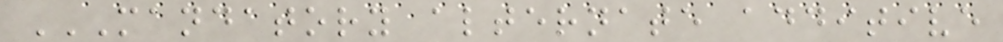MANDATORY ALTERNATE ADDITIVE
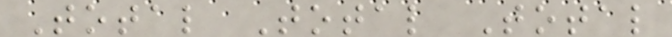Total Total Total
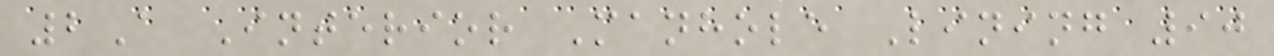2A Interior Manhole Lining 90
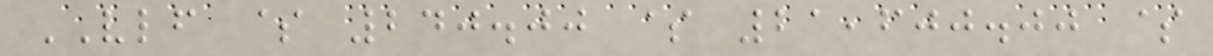VLF $ 240.00 $ 21,600.00 $
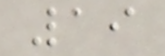19
